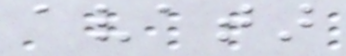avatar
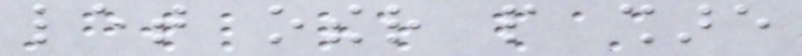let other people share
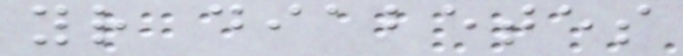your diabetes
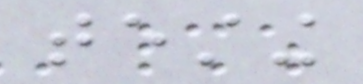testing
